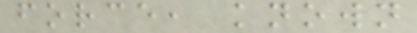force, known
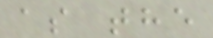as the
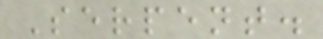Serpent.
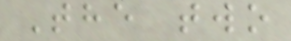The two
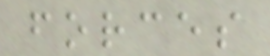forces
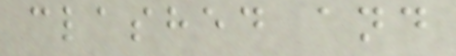clashed and
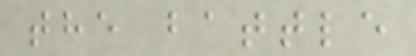the battle
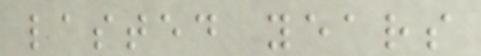lasted years
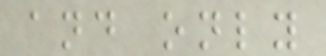and only
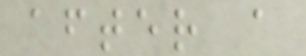after a
